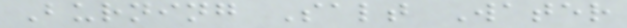Burning Salt Water
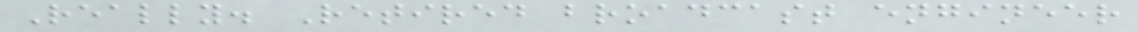Really. Retired broadcast engineer
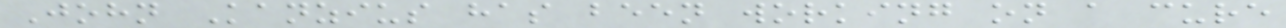John Kanzius has been working on a cure
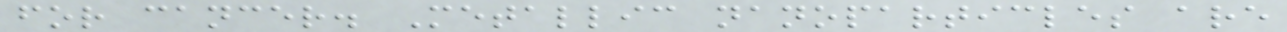for cancer. Metallic nanoparticles are
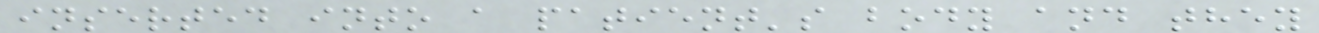inserted into a patient's body and they
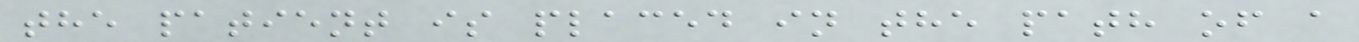the patient is placed in the path of a
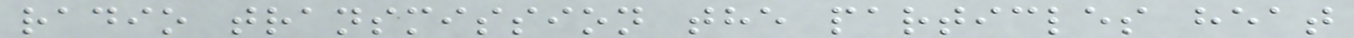radio transmission the particles heat
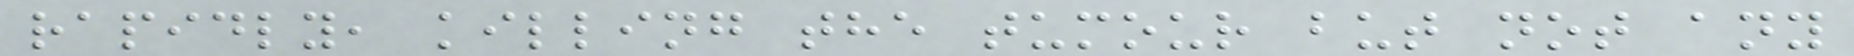rapidly, killing the tumour but not any
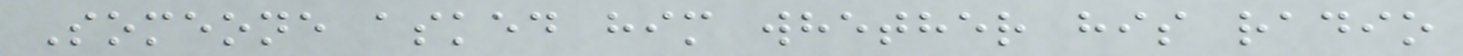Someone asked him whether his radio
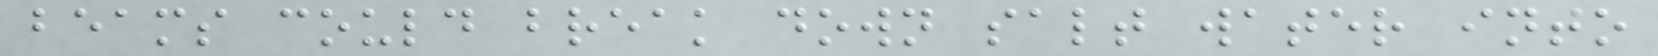beams could break down salt water into
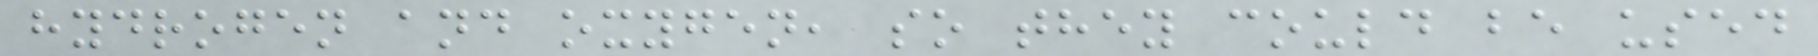hydrogen and oxygen, so they could be used
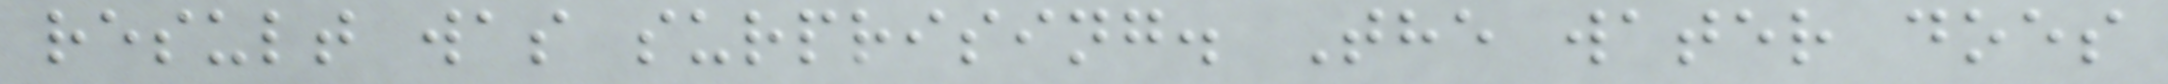result was surprising. The water does
